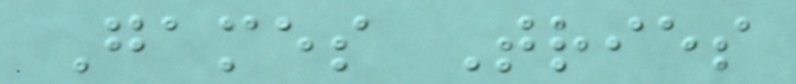Games Tries
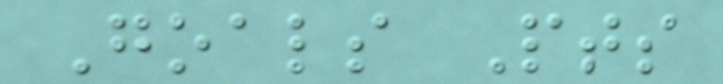Goals Pts
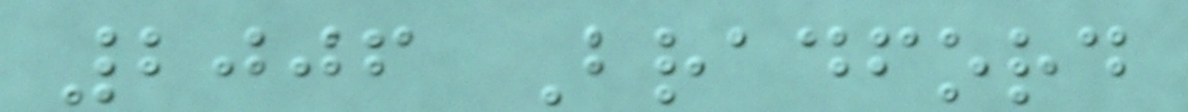2006 Bradford
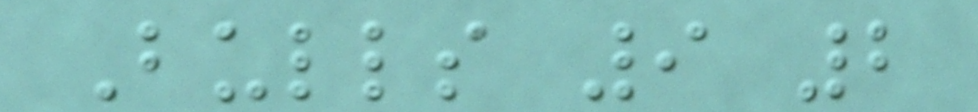Bulls 9 2
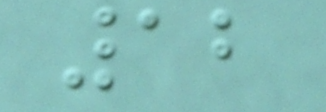12
